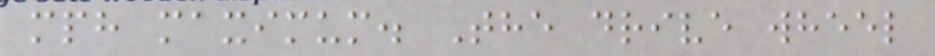mph maximum. The drive wheel
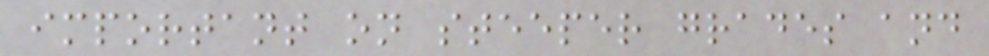important on steeper grades and
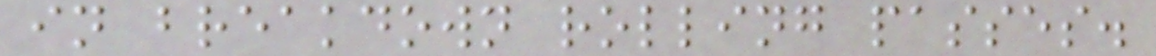in breakdown rolling passes.
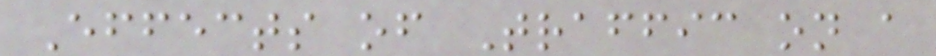Effects of Traffic on a
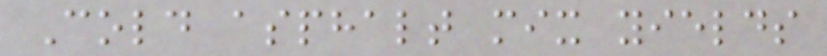Cold asphalt mix yields
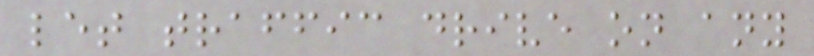let traffic drive on any
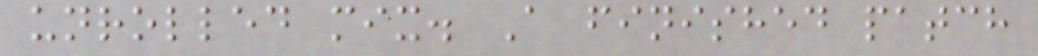unrolled mix. A finished patch
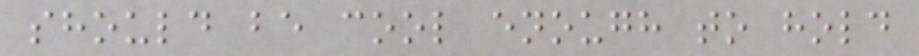should be cool enough to hold
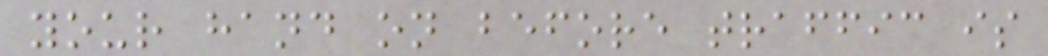your hand on before traffic is
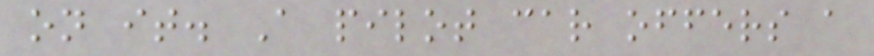on it. A pilot car offers a
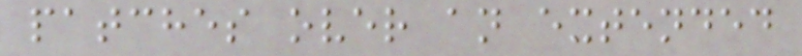patches over an extended
